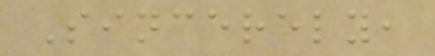Sincerely,
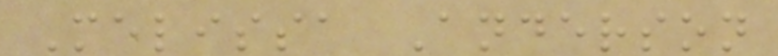Melissa Anderson
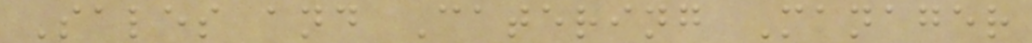Sales and Catering Manager
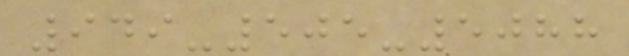949-505-5088
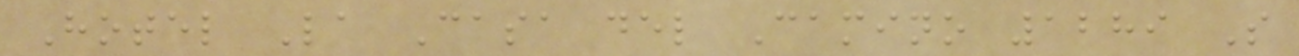Hotel La Casa del Camino 1289 S
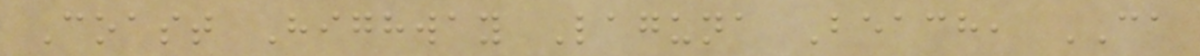Coast Highway Laguna Beach, CA
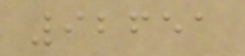92651
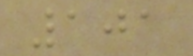101
